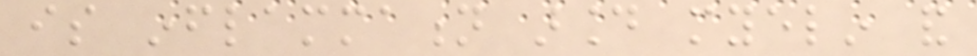is inflammation around myelin and
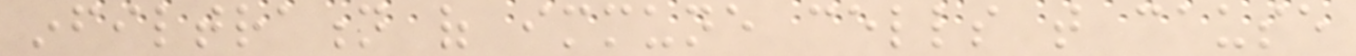infiltration of immune cells that cause
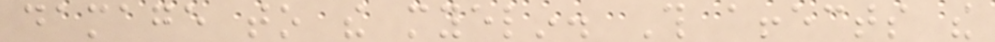damage to the myelin. This affects the
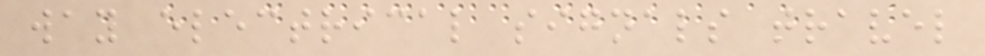way electrical signals travel
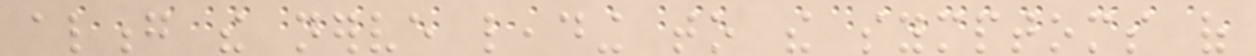along the nerve leading to the symptoms of
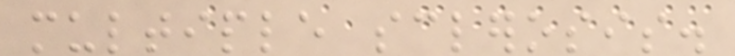multiple sclerosis.
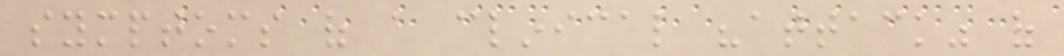symptoms of a clinical "attack" of
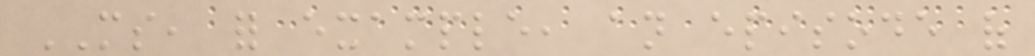MS, for example, an episode of
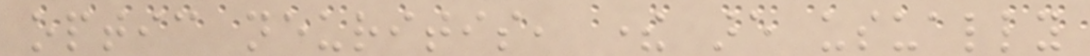optic neuritis, there are usually
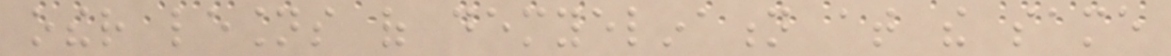other lesions of demyelination at the same
